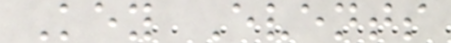Key Events
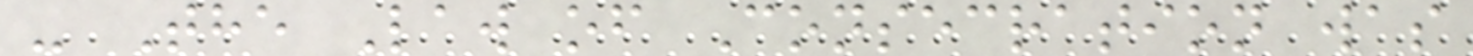- The Law of Consecration was
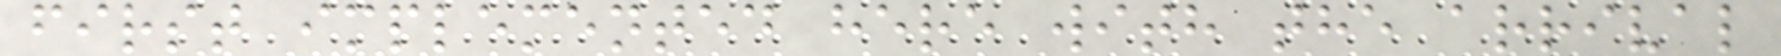first implemented here with the arrival
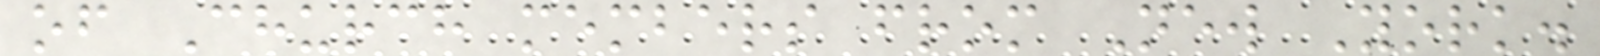of Church members from New York.
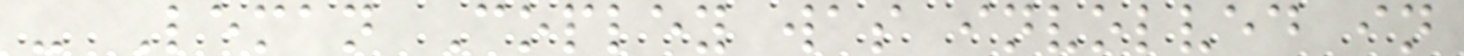- Leman Copley was involved in
